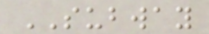SUBWAY
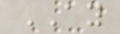AY
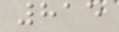815
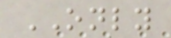ONLY
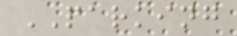PARKING
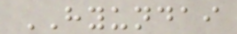HYUNDAI
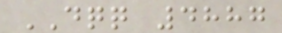DQQ 4887
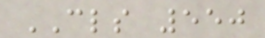CLS 550
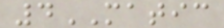4MATIC
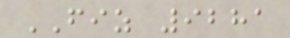FIZ 9281
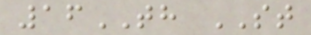16TH ST
